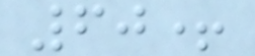60+
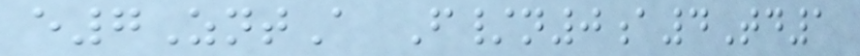e7ZntA F/n0a4Td1
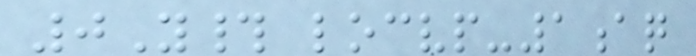0Y# locvp-1aq
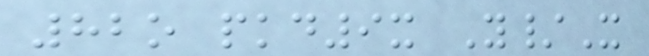82o pkd9x Y/X
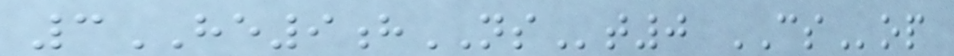3HE9hNSt0 CSop
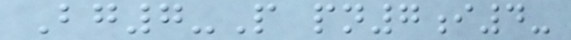Bg7-P pn7i4-
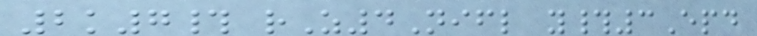2k7# rZ4Nifl y#3Epd
